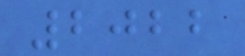2022
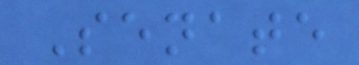Senate
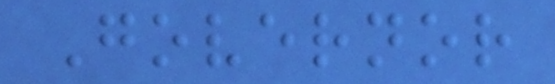Governor
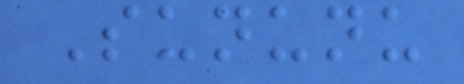Sununu
